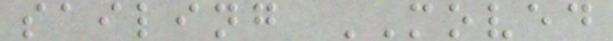sailing MOVED
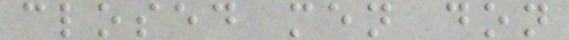closed men don
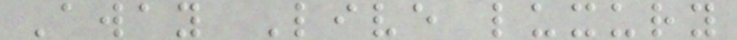Away Live luxury
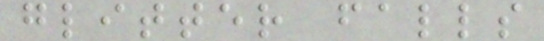glitter falls
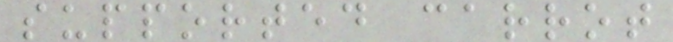supported carrot
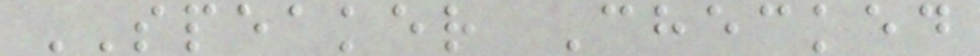SPEAKER Checked
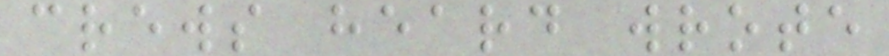crews heard wrote
